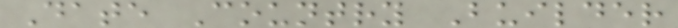Date Country Builder
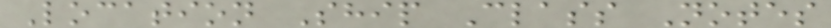Location Ship Class Notes
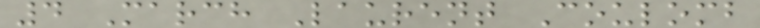4 March Laurent Coulomb
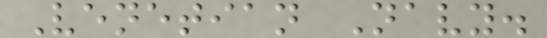Venetian Navy.
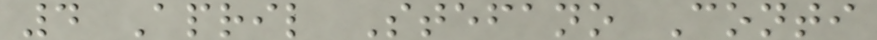4 April Stefano Conti
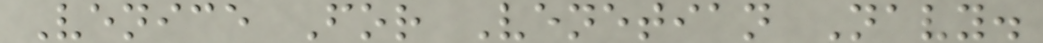Venice For Venetian Navy.
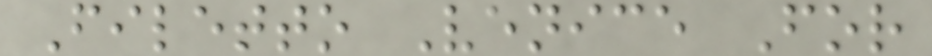Filetto Venice For
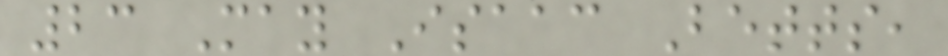23 May Isaac Betts,
